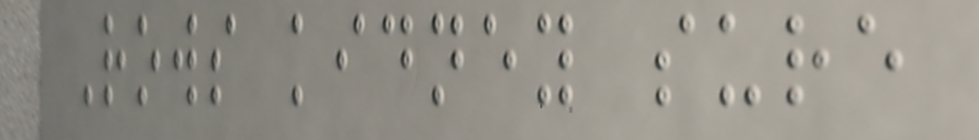Rows kidney sure
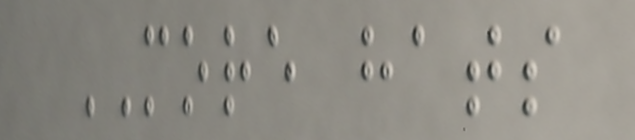MORE hats
